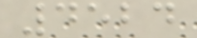4524
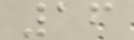16
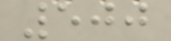500
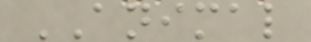ANIMAL
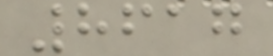8617
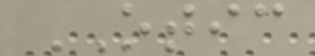OTIC
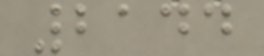2144
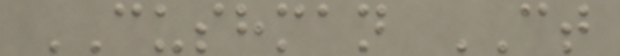CUSHMAN CT
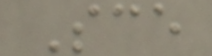Sce
